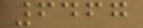6467
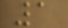1
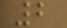2
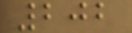202
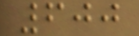600
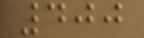400
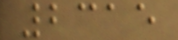2315
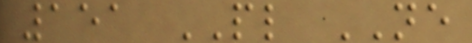151 PL NE
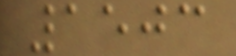1503
